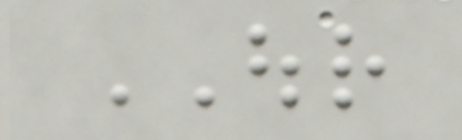OUR
